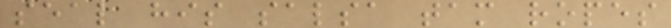seal his salsa tam ropes
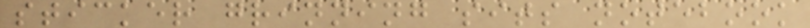sticker grinning sits notebook
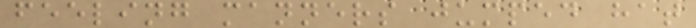feeling manners jumped hat
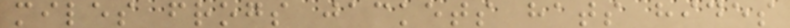miles frogs jackets hats hides
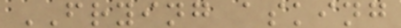FRYING asking
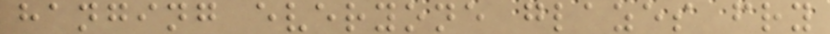hanging everyone glazes fry
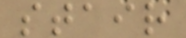stair
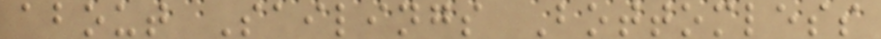about Sailings Bottomless
